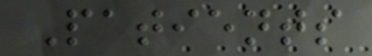Patients
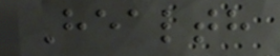Health
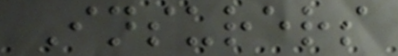Insurers
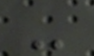-
